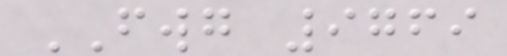FWG 9769
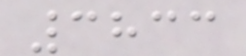3833
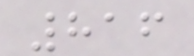816
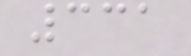331
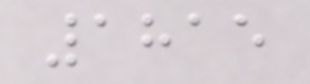1815
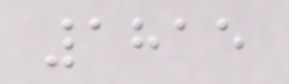1815
